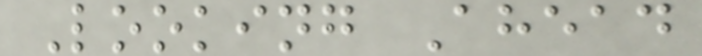Looking Ahead
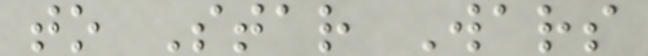to Star Wars
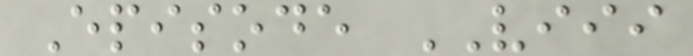Episode VIII
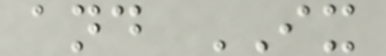and IX
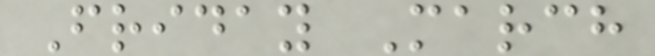Friday March
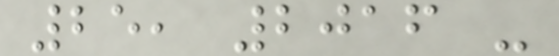25, 2016 -
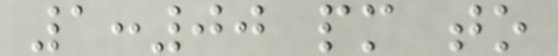1:00 pm to
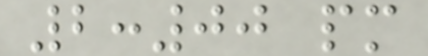2:00 pm
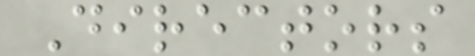Directors
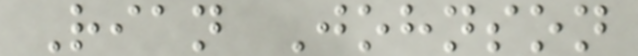Rian Johnson
